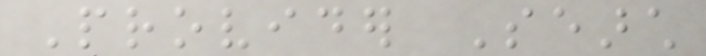Provider Search
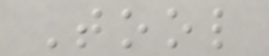Tool
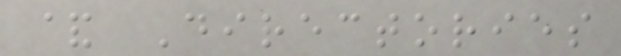& Directories
